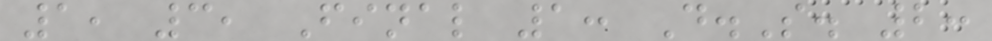1, 3, Final 1: D.S. 2:
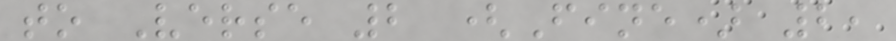to Verse 2 (Fine) 2,
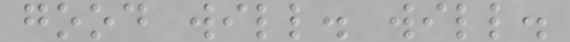good will. will.
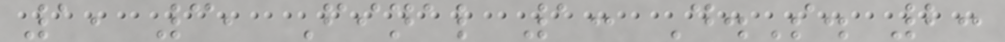1, 3, Final 1: D.S. 2:
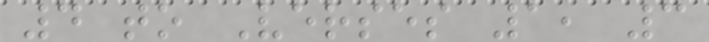4 to Verses 1, 3
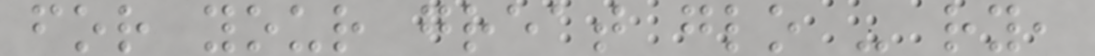for your great glo - ry,
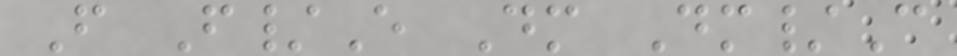F F/E Dm Dm/C
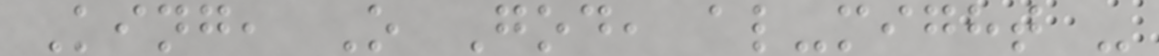King, O God, al-might -
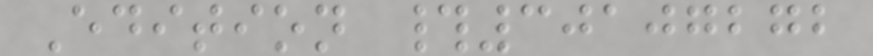Edition #30107272
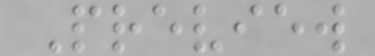Preview
